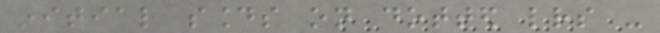initial sounds on dotted letters -
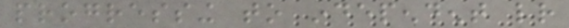progressing to independent letter
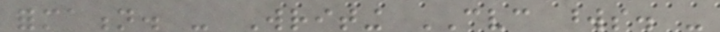formation. - Writing CVC words. -
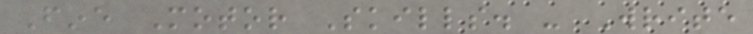Fine Motor Skills. - Write
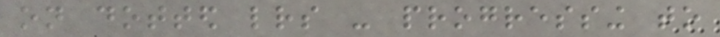on dotted letters - progressing to
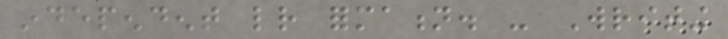independent letter formation. - Writing
